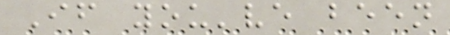If you've been
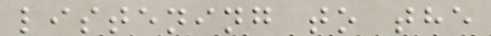listening to the
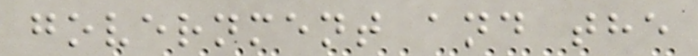government and the
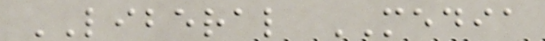LIBERAL MEDIA
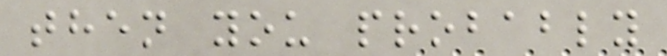then you probably
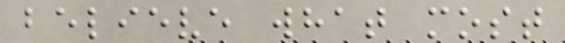believe what most
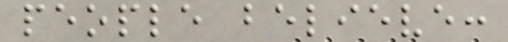people believe:
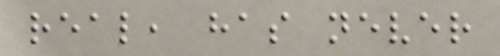real, has never
